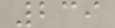239
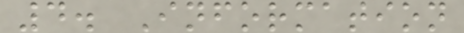4. Information
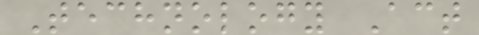Technology Act
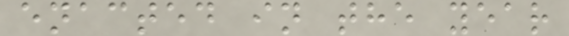enacted in the year
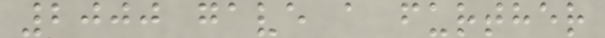2000 gave a further
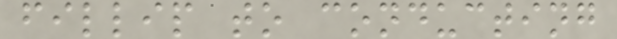fillip to conducting
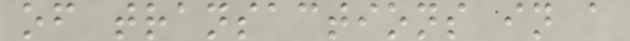of transactions in a
